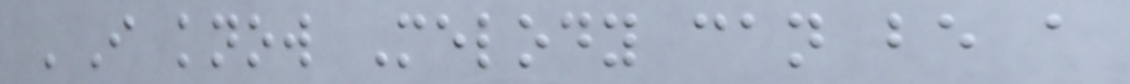'I know Melody can be a
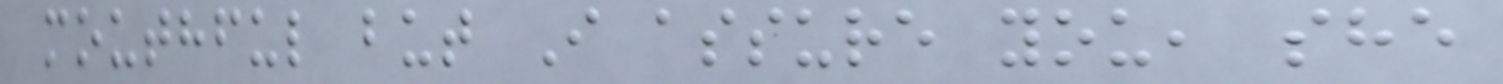mouthful but I assure you, she
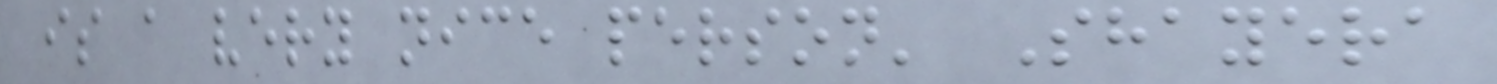is a very nice person' Shayera
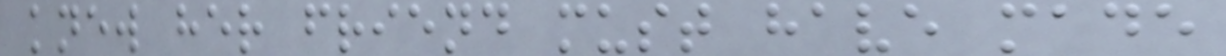knew her friend must have made
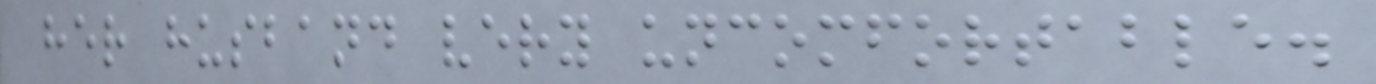her husband very uncomfortable.
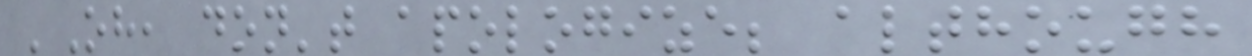'Oh, don't apologize; although
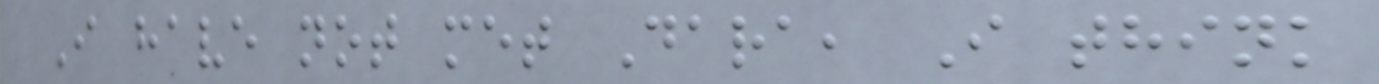I have not met Dara, I think
